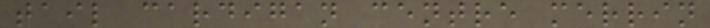tail cardigan centre merrin
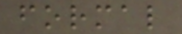formal
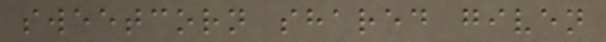sweetcorn shared given
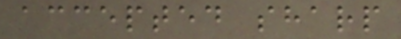accepted sharp
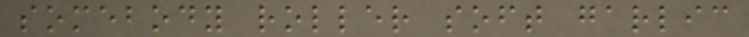somebody roller soft garlic
